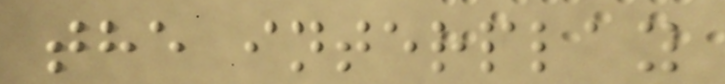the interplay
